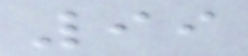99
